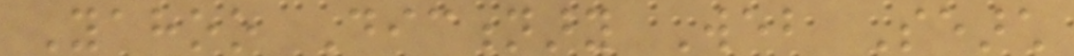Yahoo Dictionary Web Search
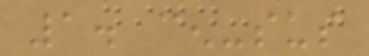1. cen-sus
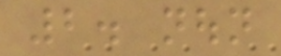2. noun
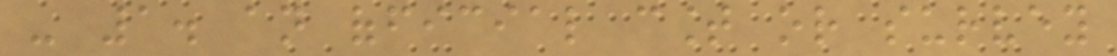- 1. an official count or survey
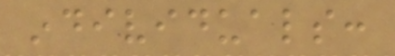individuals:
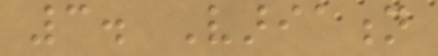3. Variation
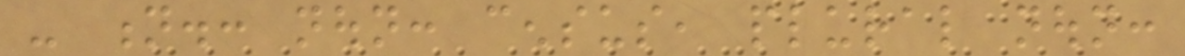- n.: noun: census, plural noun:
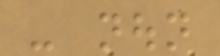- noun
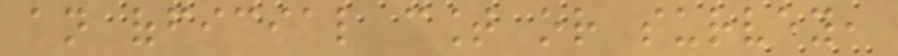an official count or survey,
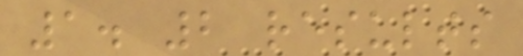1. 2 results
